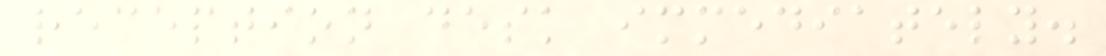reception desk immediately.
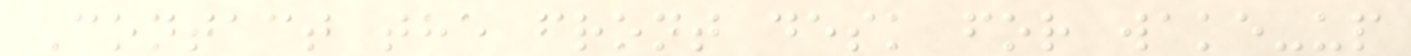Contact the front desk for wake-up
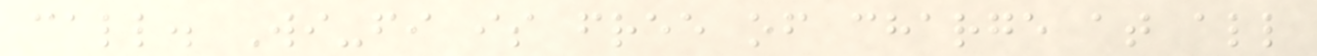call. Wi-fi is free of charge at all
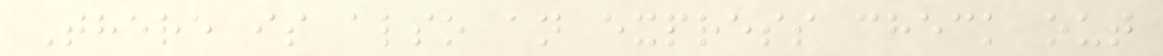There is also an express check out
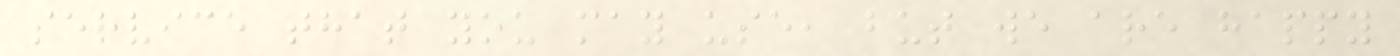service that you may use, but we are happy
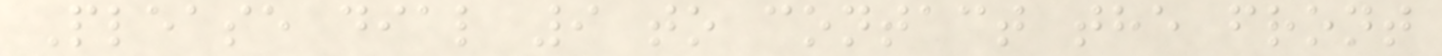Please dial 9 to contact the front
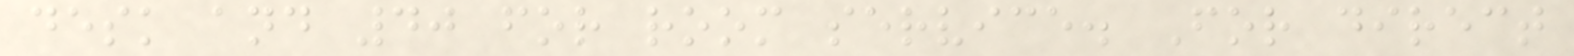desk and 40 for room service. For direct
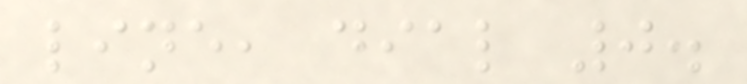line, dial 0.
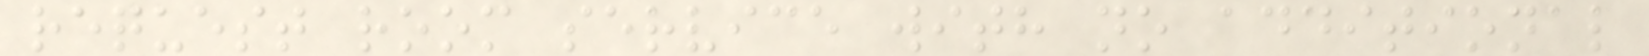request room service with no additional
